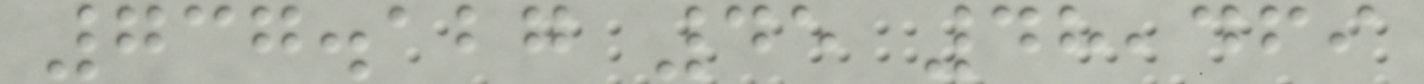737.127 45 48,469
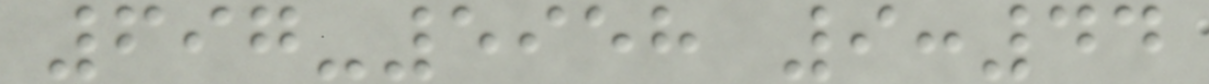697-5958 9:44
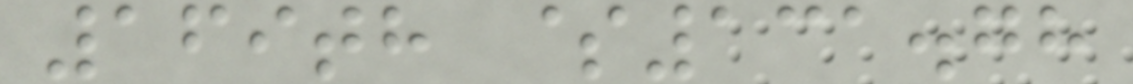169th $131.78
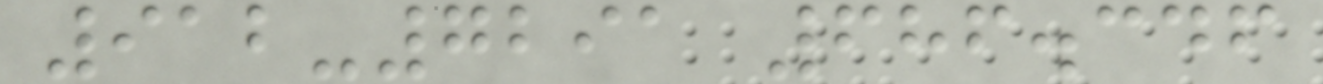912-7291 686.346
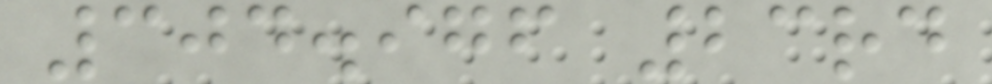304.976 23rd
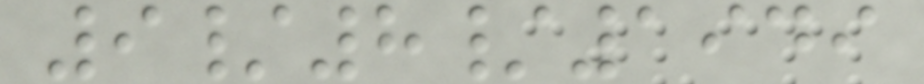9/8/1949
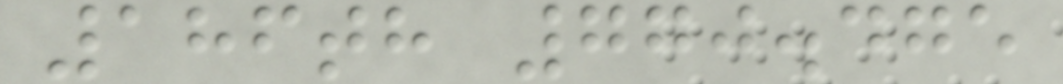186th 770.475
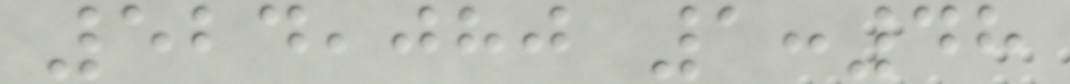524,080 1:48
